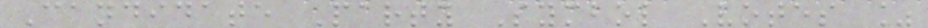Candidate Party Symbol Votes %
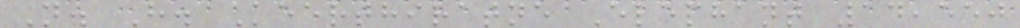N. H. Keerthiratne Elephant 14,550
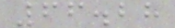66.28
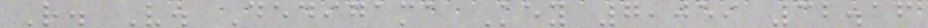R. V. Dedigama Key 7,059 32.16
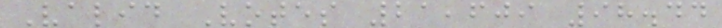Valid Votes 21,609 98.44
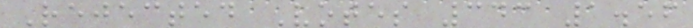Rejected Votes 343 1.56
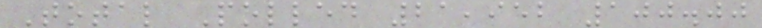Total Polled 21,952 100.00
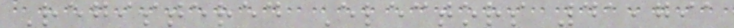Registered Electors 41,791
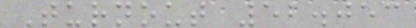Turnout 52.053
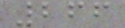266
